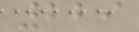229
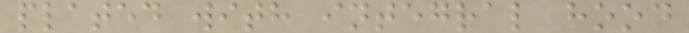plated with integral hood
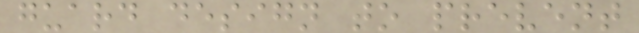guard design to prevent
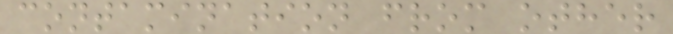contamination from other
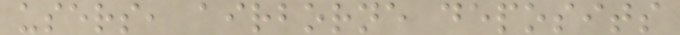users, airborne deposits
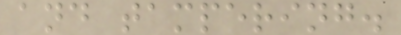and tampering.
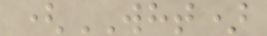(WHT)
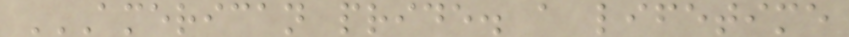AMERICAN PRIDE. A LIFETIME
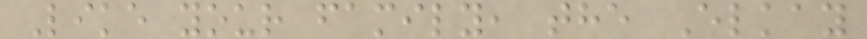Like your family, the Elkay
